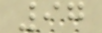97
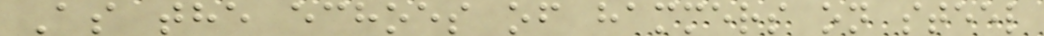As the echoes of hammers on steel
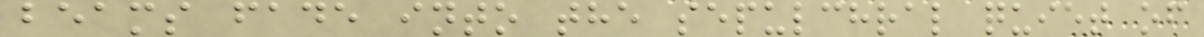beams fade into the sepulchral quiet of
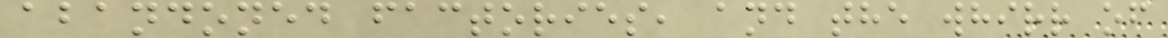abandoned factories, and the whirr of
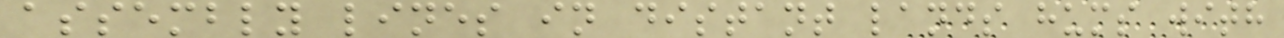assembly lines in distant lands hums with
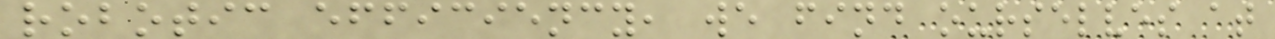robotic efficiency, we find ourselves at
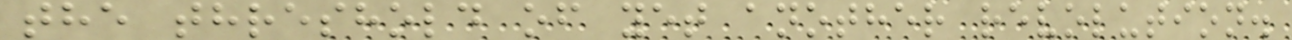the threshold of yet another revolution.
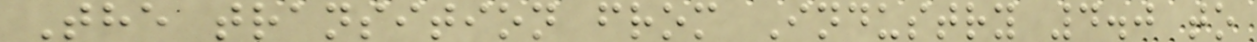The transition from Industry 4.0 to
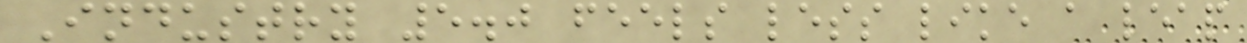Industry 5.0 feels less like a leap
